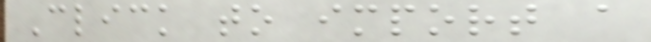Click to import a
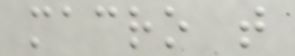macro that
